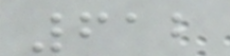612
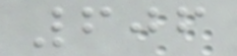606
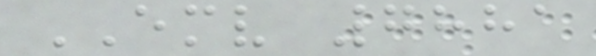EMV 7881
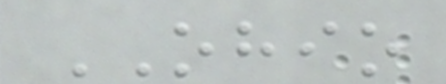OHIO
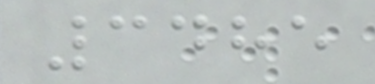3485
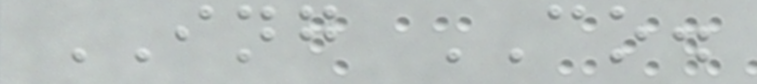ING CO.
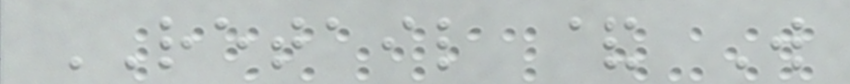RETAIL & W
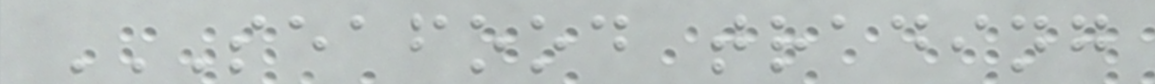SEAFOOD TRADING
